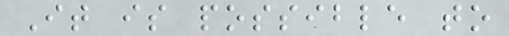It is possible to
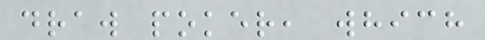draw poker, which
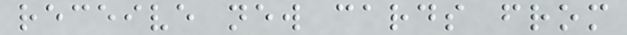receive new cards from
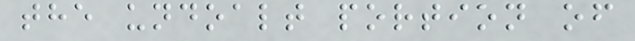the undoalt portion of
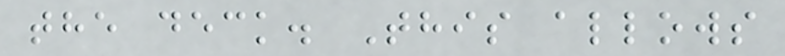the deck. This allows
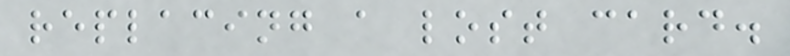replacing a lost card.
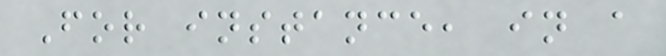For instance, in a
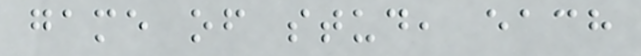game of stud, each
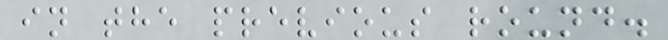in the previous round.
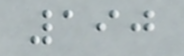190
